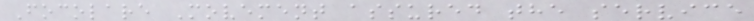Focolare Movement assured the service
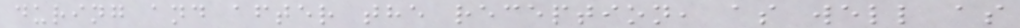during and after the reception, as well as
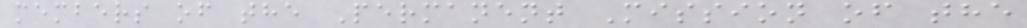members of the Permanent Mission of the
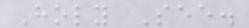Holy See.
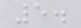5.
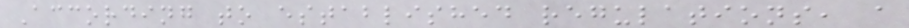According to established regulations, a
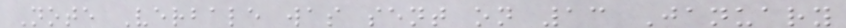Note Verbale was sent on 13 January
